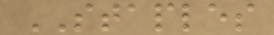STAPLES
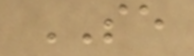SE
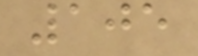105
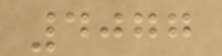4077
